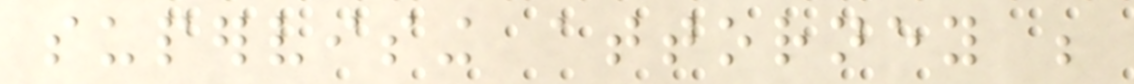supervising attorney be
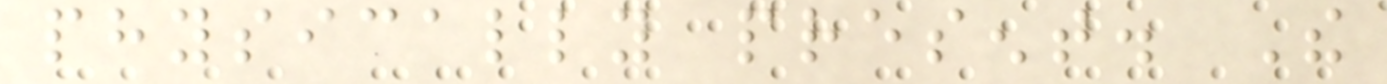physically present. The
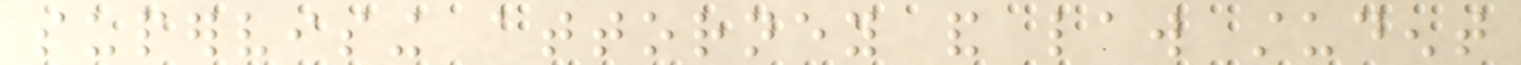supervising attorney and law student
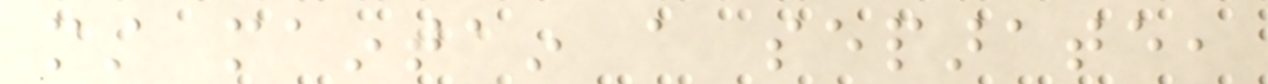must maintain a separate,
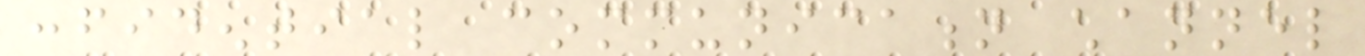confidential communication channel
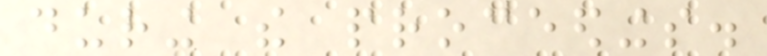during the proceedings.
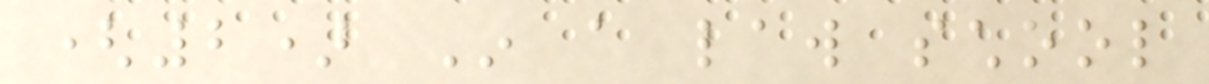(2) In a law school
